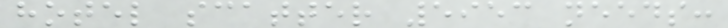hotel scatter 5953 needs:
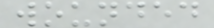wounded
